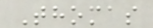Thomas
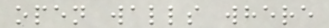open walls where
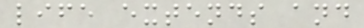life extends and
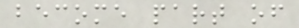become part of
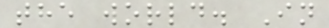the world. In
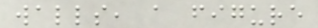walls, a figure
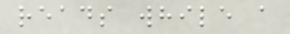reads while a
